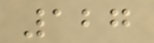127
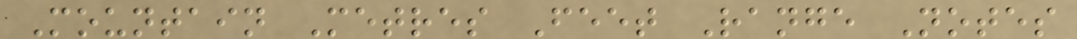Mountain Metres Feet Range Notes
